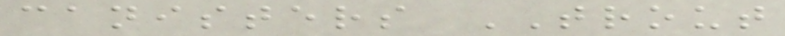canisters TROUT
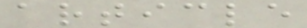article
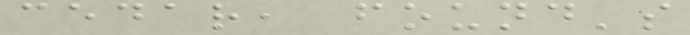cedar, found's
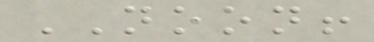NOON!
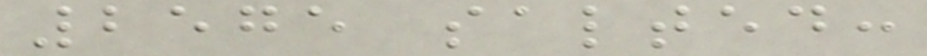2575 salted:
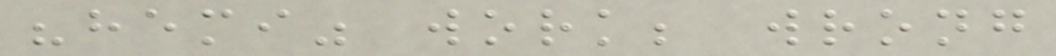"hemi" work; wrong
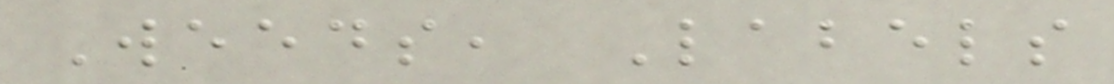Weeds, Labels
